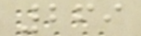269
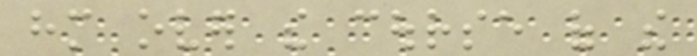him over the course of the
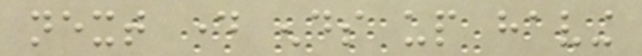next day ends up having
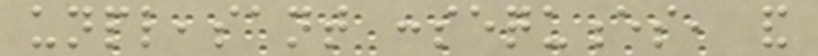unpleasant consequences, and
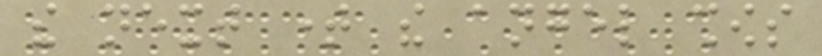the next time the angel shows
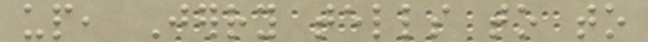up, Jerry tells to to
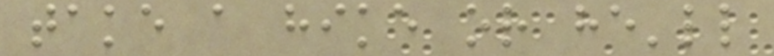take a hike or he'll
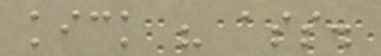kick his ass.
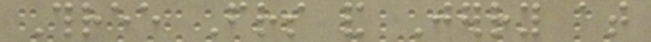Three Friends and Jerry at
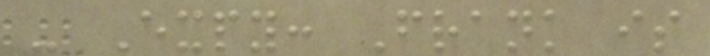- Expy: Frank is
